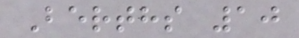Berths 10
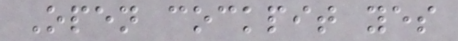Open cockpit yes
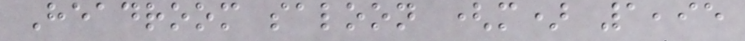Headroom saloon (m) 1,95
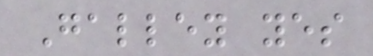Galley yes
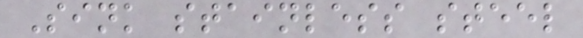Sink stainless steel
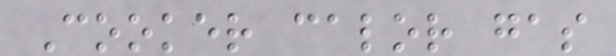Cooker calor gas
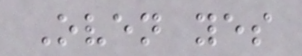Oven yes
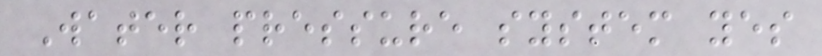Water pressure system yes
